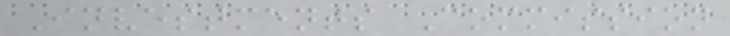Investments Commission
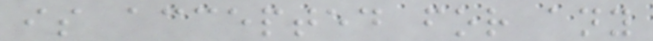is accepted for any
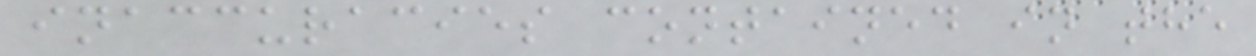inaccuracies contained in the
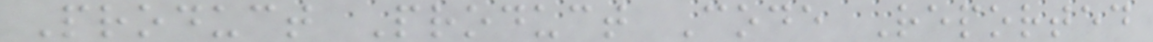Product Product Code Reported
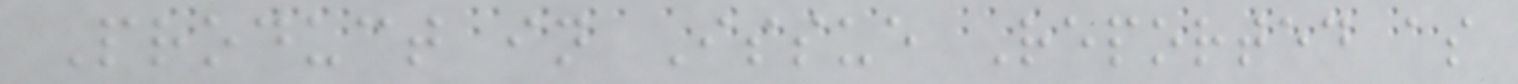Product in Issue Reported as
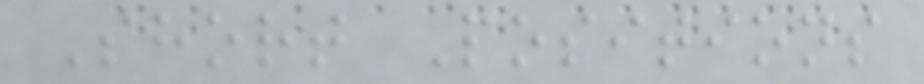Short Positions
